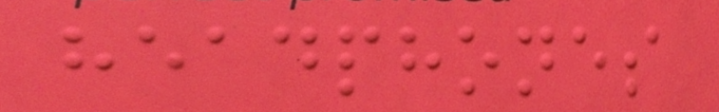headphones
